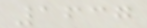1637
